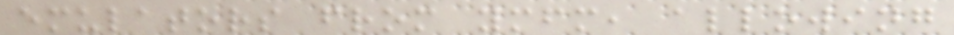emulators from ymfm, allowing
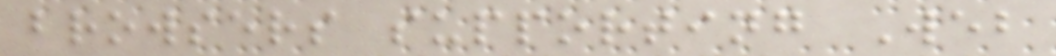browsers supporting Web
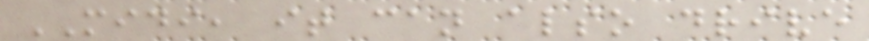MIDI, it can also drive
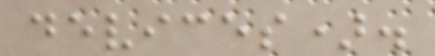devices).
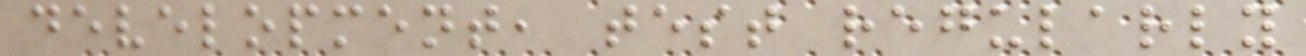development, test regularly
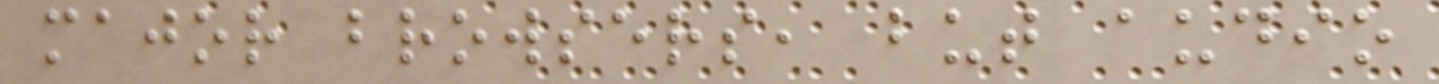major browsers, but audio
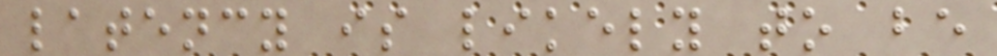latency is likely to be
